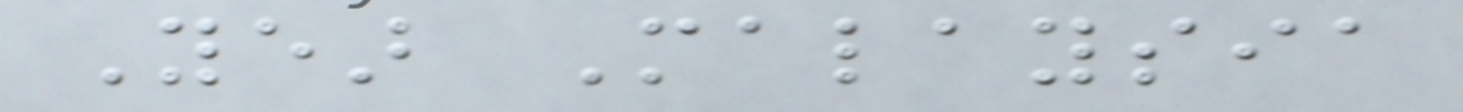Year Malaysia
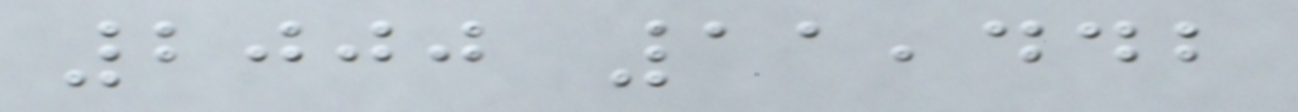2000 11,442
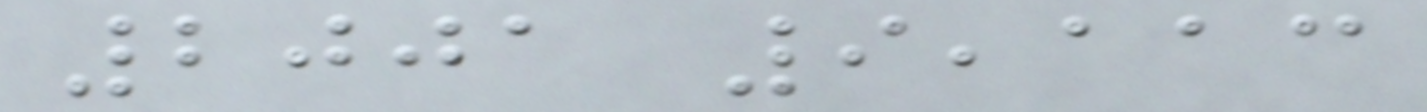2001 9,113
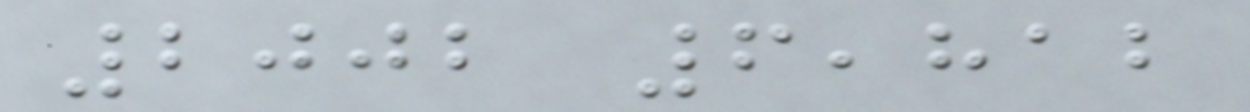2002 6,812
